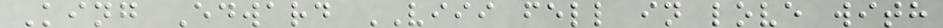King Edward VIII fell in love with
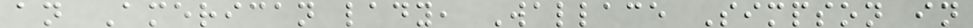an American lady, Wallace Simpson in
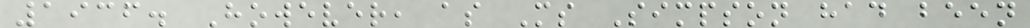1936. However, as Ms Simpson had been
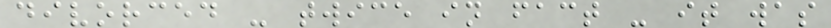divorced - twice in fact - it was
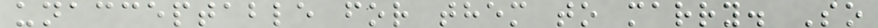unacceptable for them to marry. So
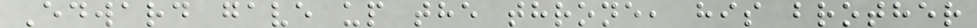Edward gave up the throne, his brother
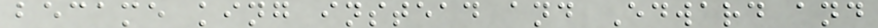became king instead and Edward and
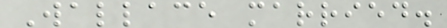Wallace married.
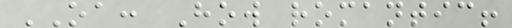OA: How romantic!
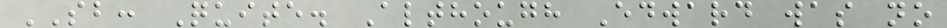SB: Quite. Although Edward was no
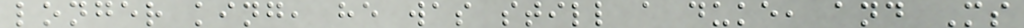longer king, he was still a duke, and Ms
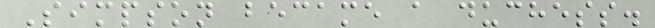Simpson became a duchess.
